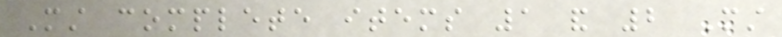Must complete items 1 and 2 Must
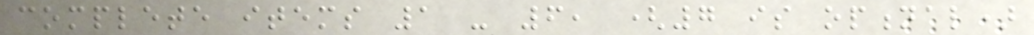complete items 1 - 6, (7 is optional)
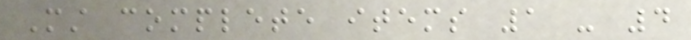Must complete items 1 - 4
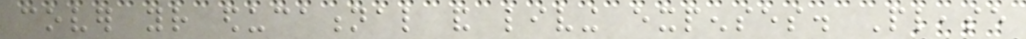cover your educational and living expenses. Please
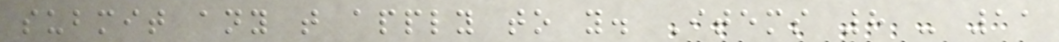submit any that apply to you. Items 8 - 11
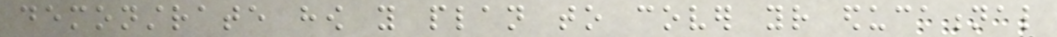demonstrate how you plan to cover your educational
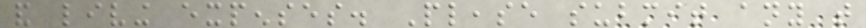and living expenses. Please submit any that
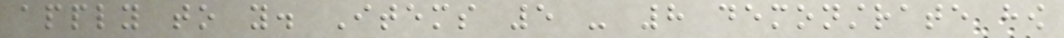apply to you. Items 5 - 8 demonstrate how
